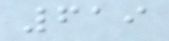619
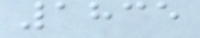1835
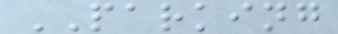PARKING
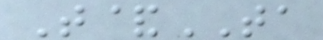T&TA
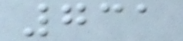731
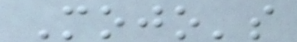Mojo's
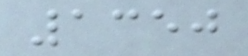1350
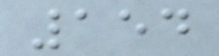154
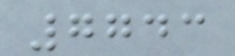7743
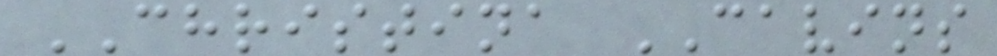CHRISTINA CAVINS
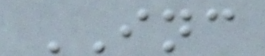INC
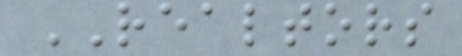REALTORS
